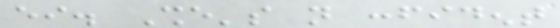either. She's not confident
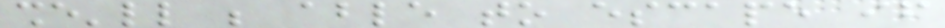she'll be able to escape if
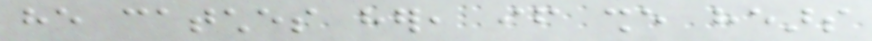he catches her, if she hears
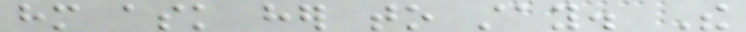him ask her to stay. The
